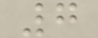7
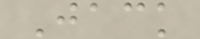Jack
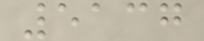5137
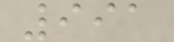991
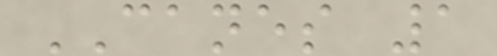CANES 1
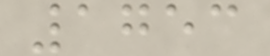1753
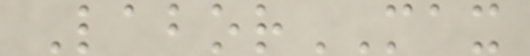LaborMAX
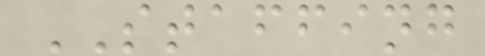STAFFING
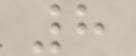8
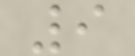9
